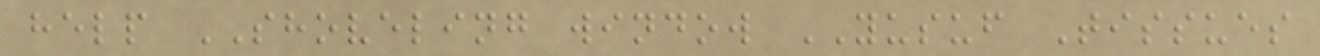help SHOVELING window YUSUF Tissues
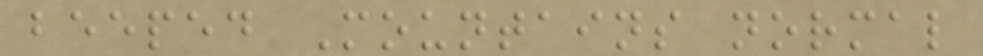beeped Mountains normal
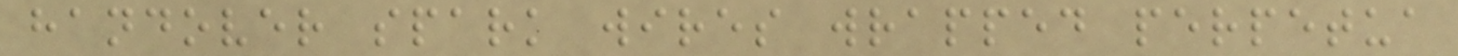handover spark wires wrapped perpetua
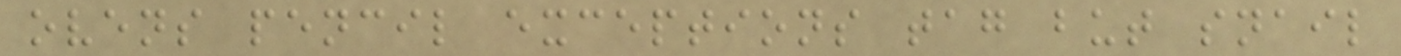ovens pencil exceptions tag but snail
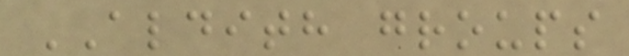ALDITH groups
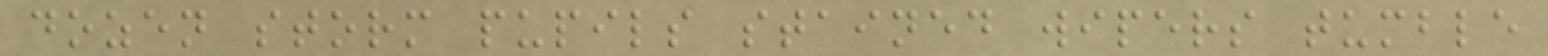dozen storm pupils stained wipers tumble
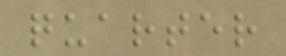quarter
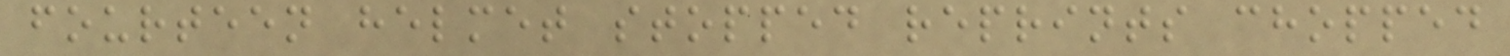fourteen helmet stopped reprints chopped
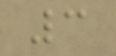3
